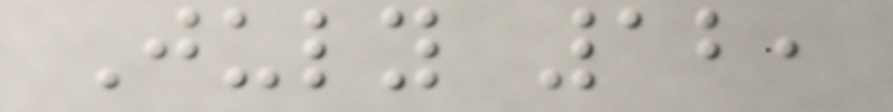July 12,
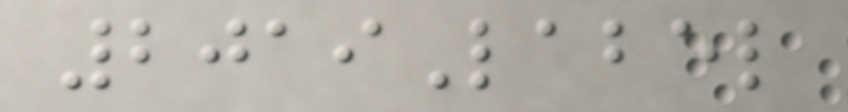2019Label
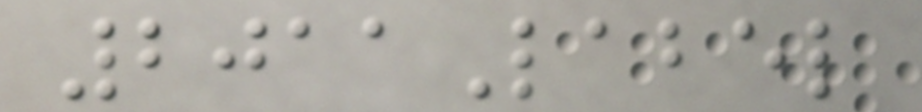2011Label
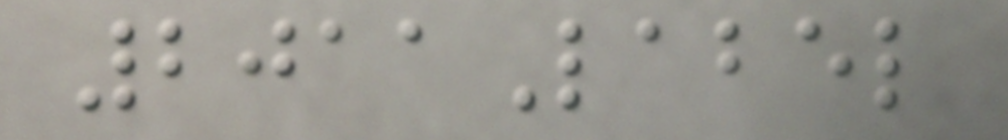2011Label
